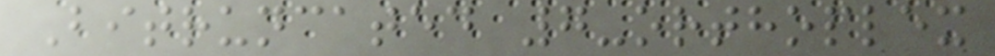Bitruncated 7-orthoplex
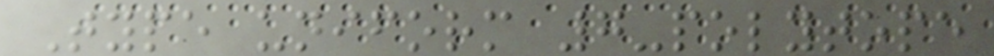Type uniform 7-polytope
